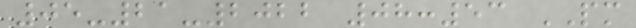05-21-2022 08:53 PM
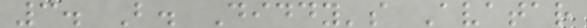3. B. Diddy's Avatar
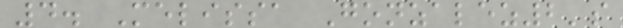4. Melissa Gonzalez2's
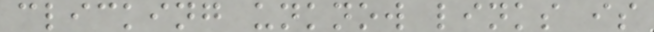clicking unknow links is
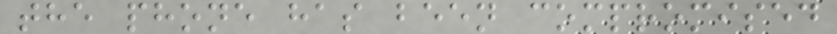the phone has been compromised
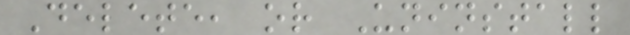Delete, or Uninstall
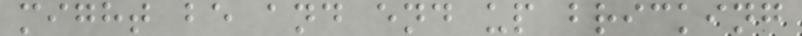might be and end up bricking
